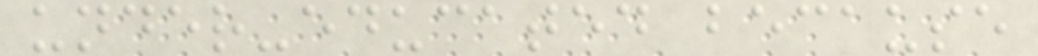under-educated because
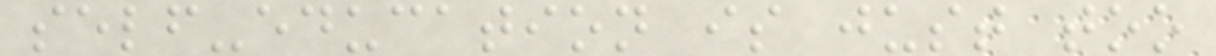self-education is just too
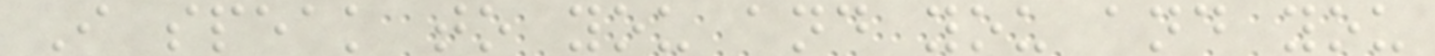I speak to you and you and you
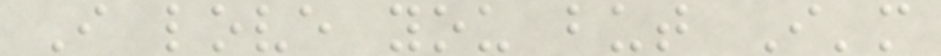I love you but I'm
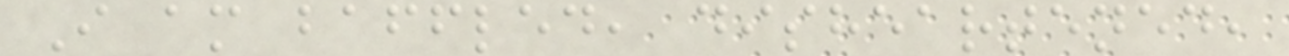I am baffled, disheartened,
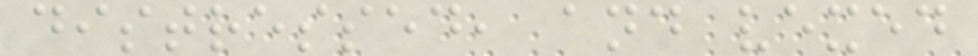distressed, and vexed
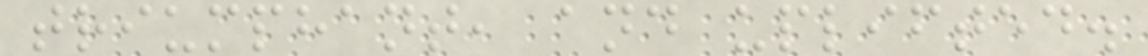triumphant, and uplifted.
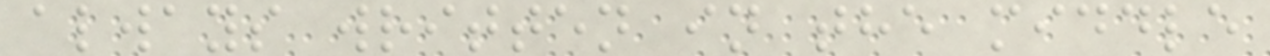always written in the middle
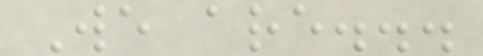We are...
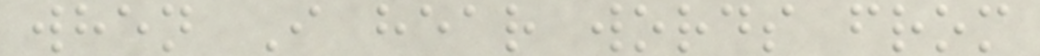when I hear words from
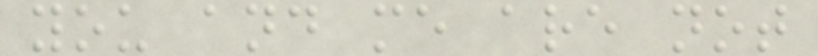you and me are not
